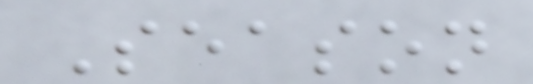Season
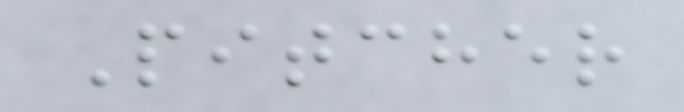Pitcher
